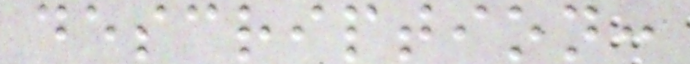description:
